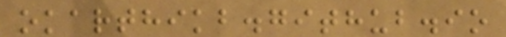okarthikb.github.io
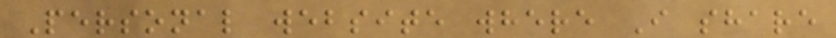Personal website where I share
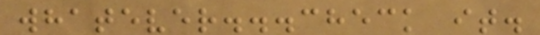whatever...check it.
